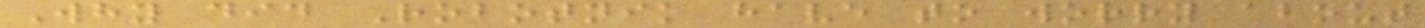Why did Robotnik have to worry about
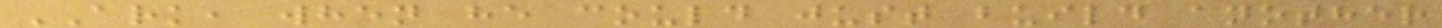ARK, when he could just build another
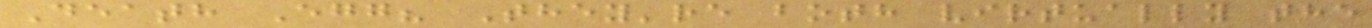Death Egg? They're both virtually the
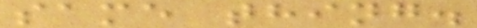same thing.
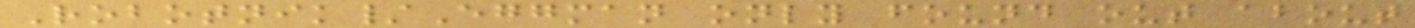Robotnik/Eggman only found out about
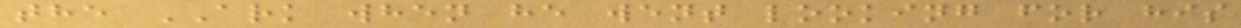the ARK when he went looking for his
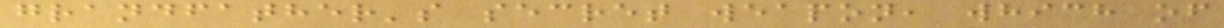grandfather's secret weapon, which of
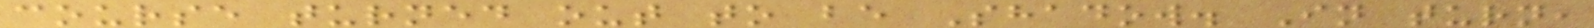course turned out to be Shadow. In turn,
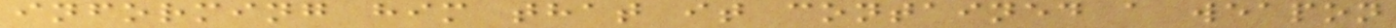informing him that it contained a weapon
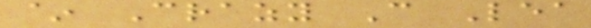~ Crazy C Lea
